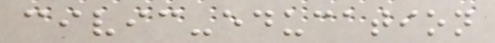civic-education
